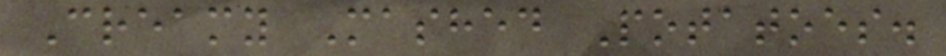Creamy Mashed Potatoes.
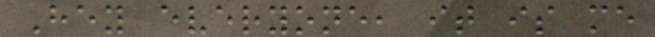Hey everyone, it is me
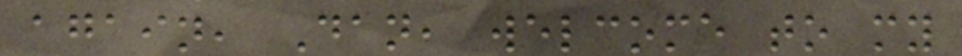again, Dan, welcome to my
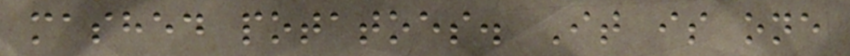mashed potatoes. It is one
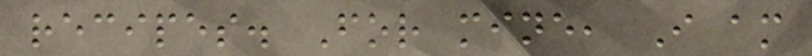recipes. For mine, I am
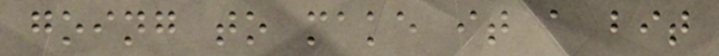going to make it a bit
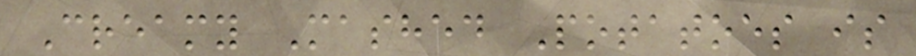Creamy Mashed Potatoes is
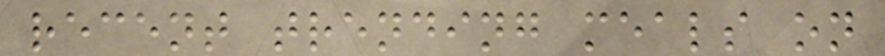recent trending meals on
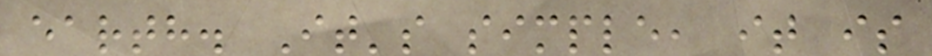earth. It's simple, it is
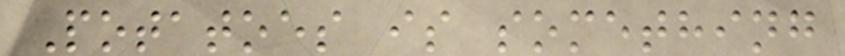Potatoes is something
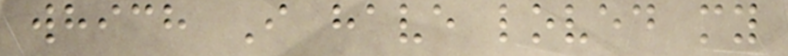which I have loved my
